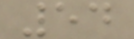54
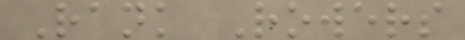Rank Rowers
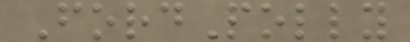FordPolly
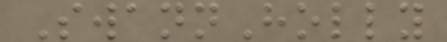SwannHolly
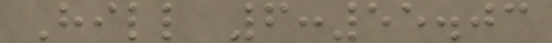Hill 6:55.03
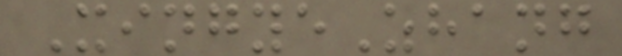XingyeZhang
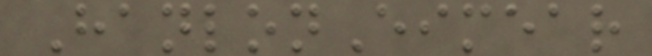HanlonEimear
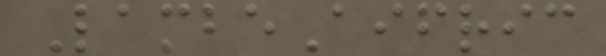LambeAifric
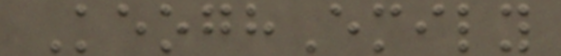KeoghEmily
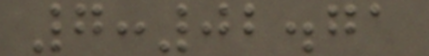7:02.71
